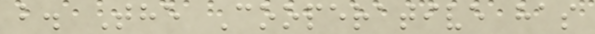b. The Cooperative has
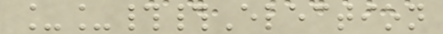__##Election
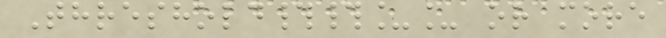Threshold##__ or more
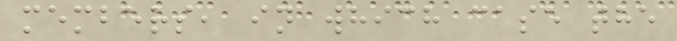members, in which case the
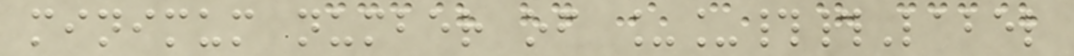minimum number of __##Label
